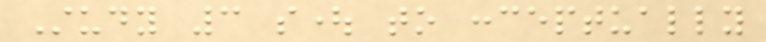Study 3 sought to conceptually
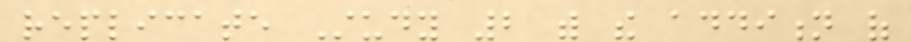replicate Study 2 with the addition of
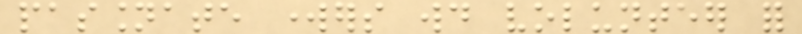passionate workers would volunteer for
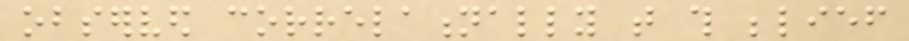observed correlationally that this belief
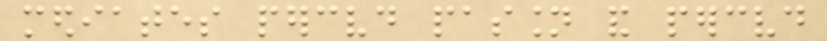mediates perceived passion and perceived
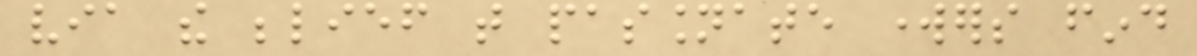via the belief that passionate workers find
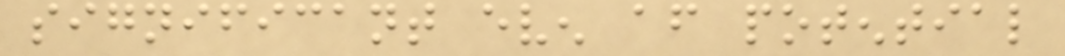significant even after potential
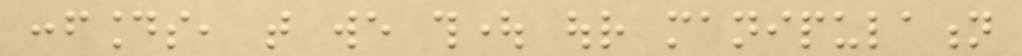confounds, that we thought our manipulation
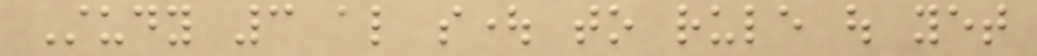Study 3 also sought to rule out yet
